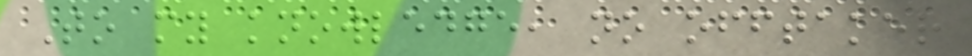To my knowledge, no offtaker
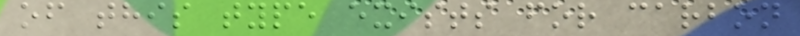of this type exists for carbon
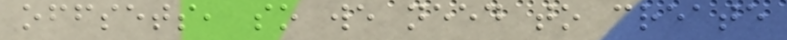offsets, so we need to create
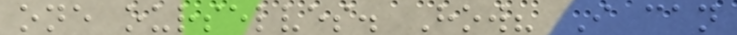one ourselves. How? I can
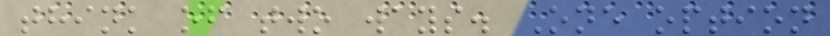think of two ways. One option
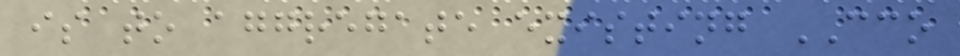is to aggregate existing CCO
